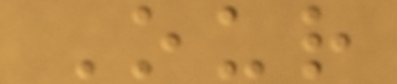Our
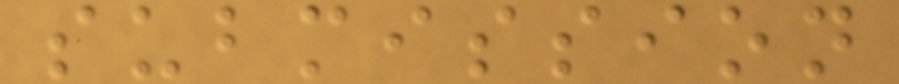submission
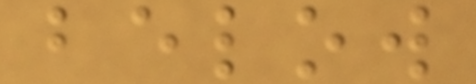below
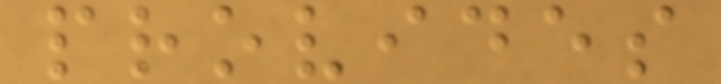provides
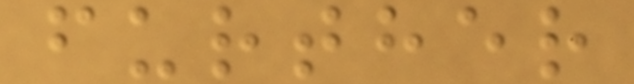further
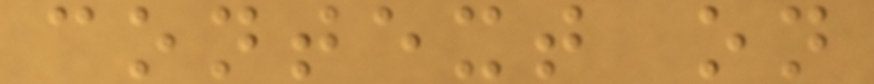context on
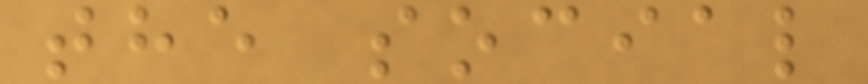the social
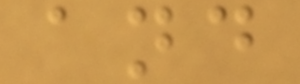and
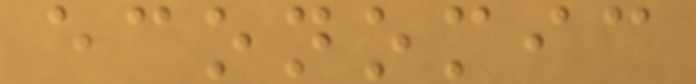economic
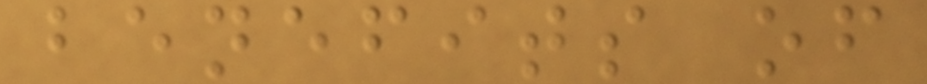benefits of
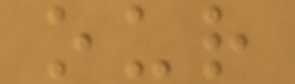our
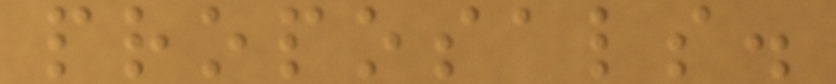proposals.
